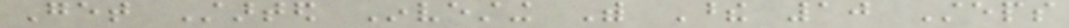Get Started Investing With These 10 Steps
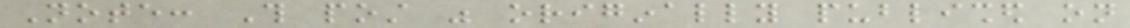Note: This post was originally published on
